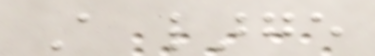A large
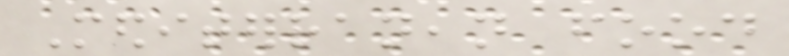Mediterranean food
